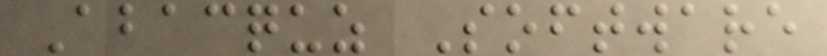Abacquz Software
